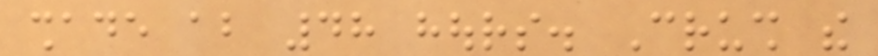shade about 48 hours. Crush the
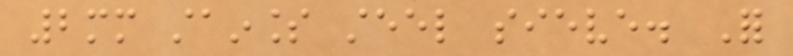2mm stainless steel sieve. For
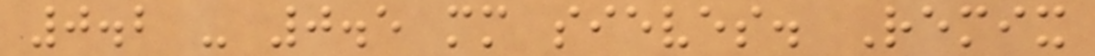0.2 - 0.5 mm sieves. Remix
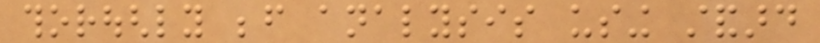thoroughly before analysis using standard
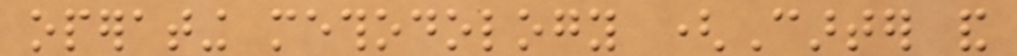operating methodology (Carter and
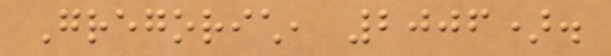Gregorich, 2006).
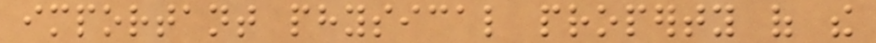important physical property of the
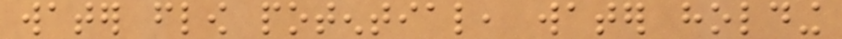water flow potential, water holding
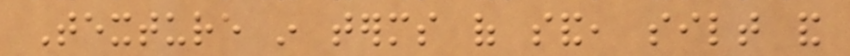Texture in terms of sand, silt and
